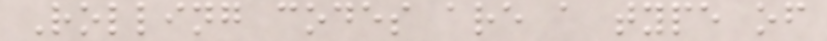Rolling codes are a type of
